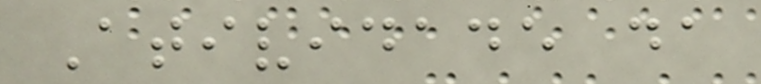Atividade da
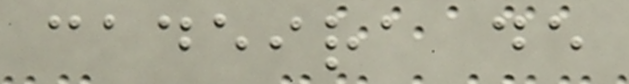cadeira de
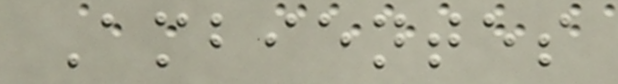Ambientes
